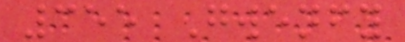355 Gwenfy
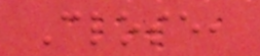Close,
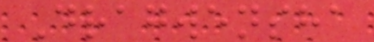Dragwensha
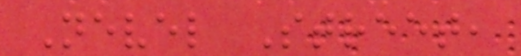Nevel Street,
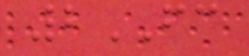2FC
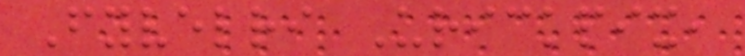Fyvelri Urickpix,
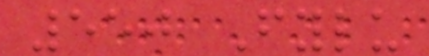550 Fylu
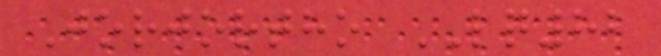Jorjortho LQ82
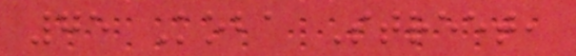75 Koba Street,
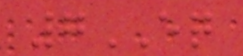7EQ
